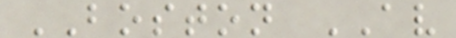BOSTON AV
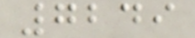7249
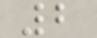2
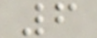6
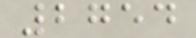2754
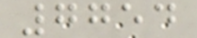7754
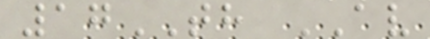17TH AV
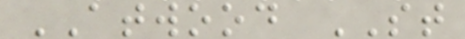ATWOOD ST
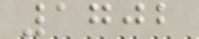1702
